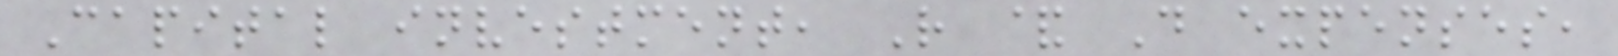Capital investment, R & D expenses,
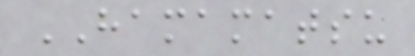HAMAMATSU
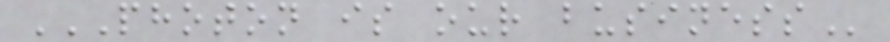PHOTON IS OUR BUSINESS
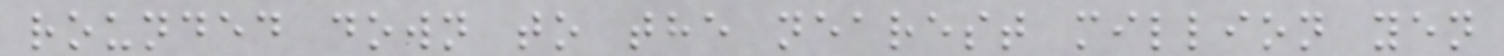rounded down to the nearest million yen
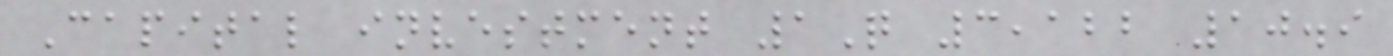Capital investment 1Q 3,122 10.9
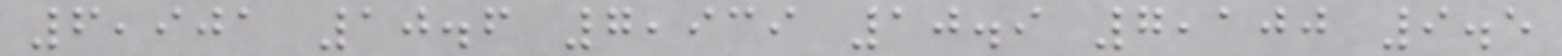6,901 10.6 7,939 10.9 7,100 9.5
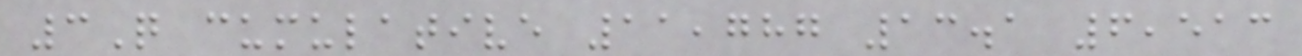3Q cumulative 11,787 13.1 6,513
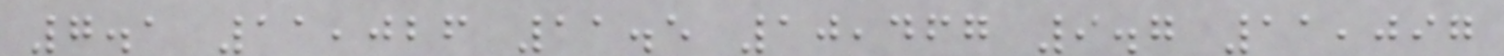7.1 11,026 11.5 10,467 9.7 11,097
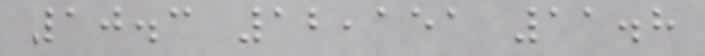10.3 12,151 11.8
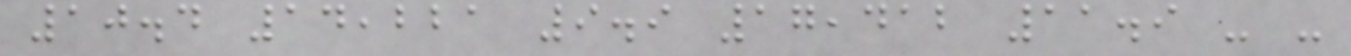10.4 14,221 9.9 17,412 11.9 - -
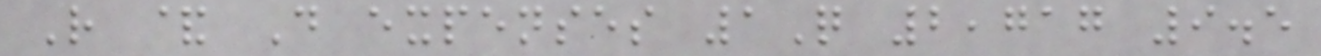R & D expenses 1Q 2,717 9.5
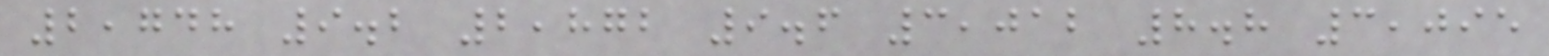2,748 9.2 2,872 9.6 3,012 8.8 3,095
